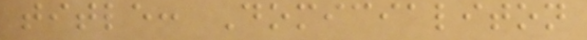title: Domicialiton
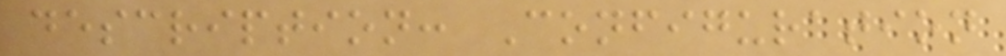description: Configuration
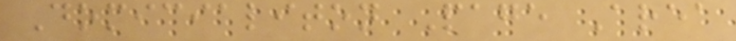Domicialiton Page Area
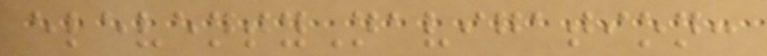eleventyNavigation:
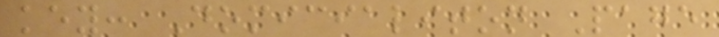key: Domicialiton Page
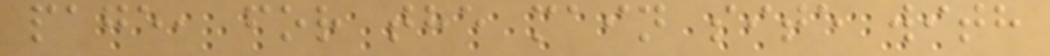page, for the main site with
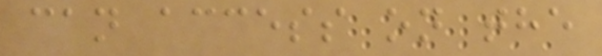can access on the
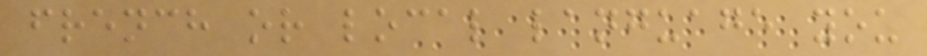french or local language you
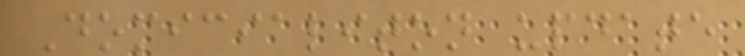Domicialiton update
